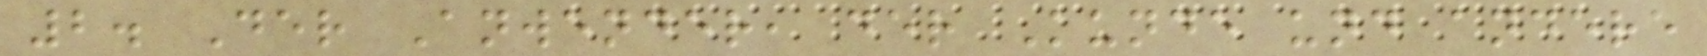2. Der Anwender, der Kunde und andere
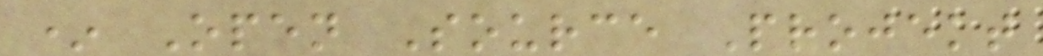* Open Source Projekt
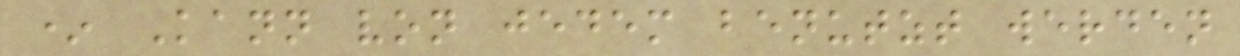* Kann von jedem benutzt werden
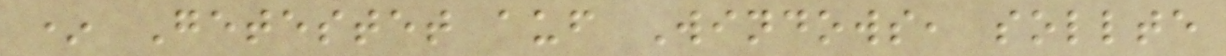* Getestet auf Windows, sollte
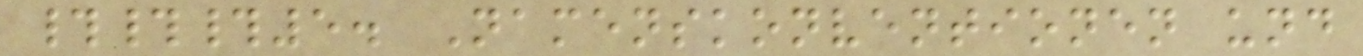###5. Namenskonventionen und
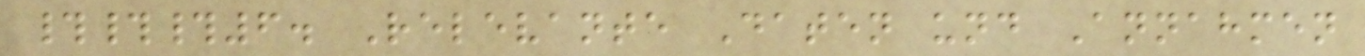###6. Relevante Daten und Annahmen
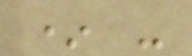* -
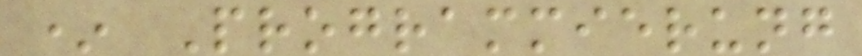* Programmierung
